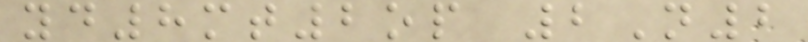yd8mt2op 2N2
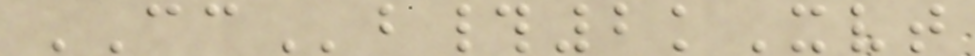CCb#2kXvt
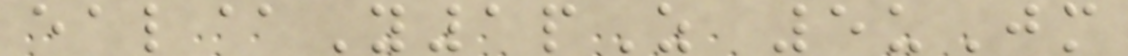eal@Y1pZ 5uJm
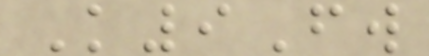K9Fw
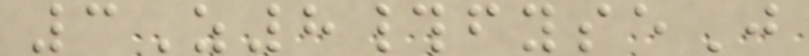3Z8#fyseJ
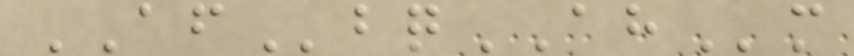AFbqAHm
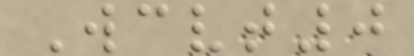Wcvt0
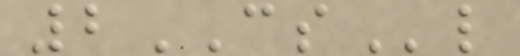2CSl
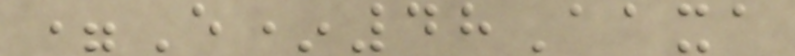=E*48Aaxa
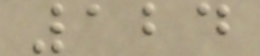124
